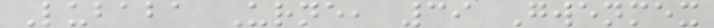Lubaba Urne, 39 Gwenmex
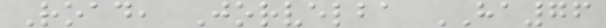Road, Jorvelba HA76
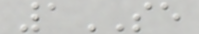1SE
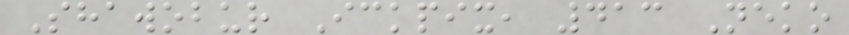Shawobur Ickpix, 413 Neko
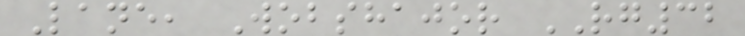Lane, Wobshajor RG32
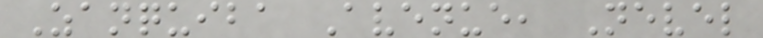Zanquiba Avenue, Nevel
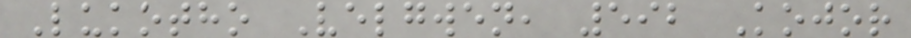Lukotho Velgwen, 592 Kojor
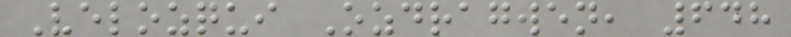Velozqui Ozdragwen, 648
